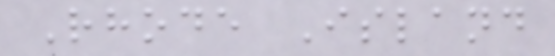Rhode Island
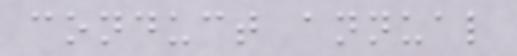conduct annual
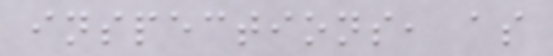inspections, as
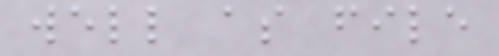well as file
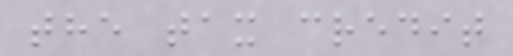the tax credit
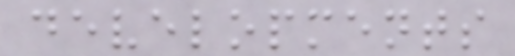developments
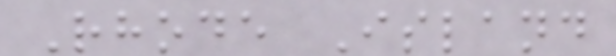Rhode Island
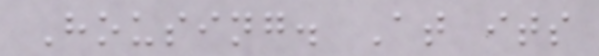Housing. At its
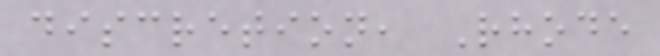discretion, Rhode
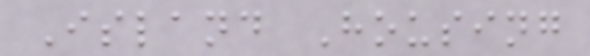Island Housing
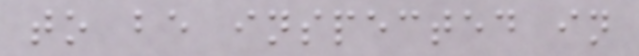to be inspected in
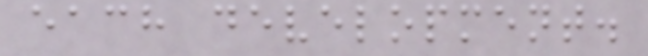each development.
